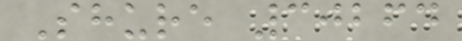Shure 30264
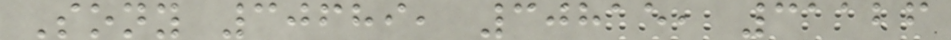Sony 30689, 30815, 31126
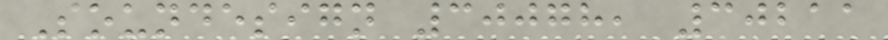Soundesign 30078, 30211
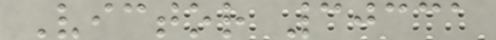Victor 30331
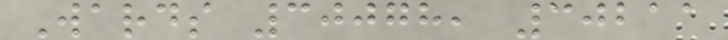Wards 30078, 30211
